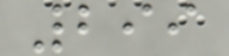299
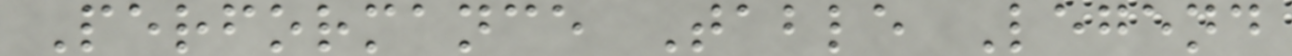Performance Table Legend
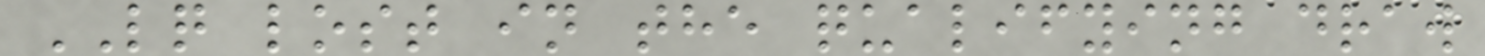LQ lost in the qualifying draw
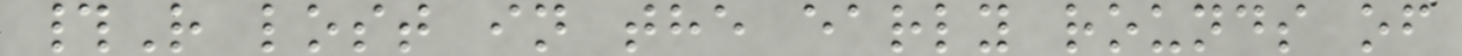#R lost in the early rounds of
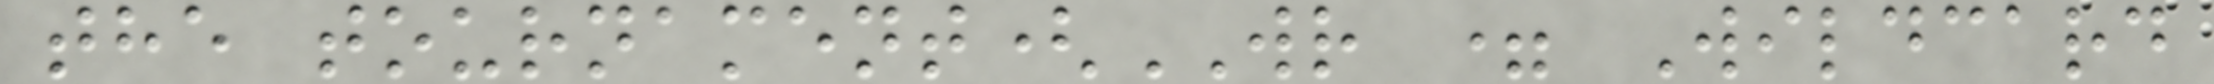the tournament(WR = Wildcard
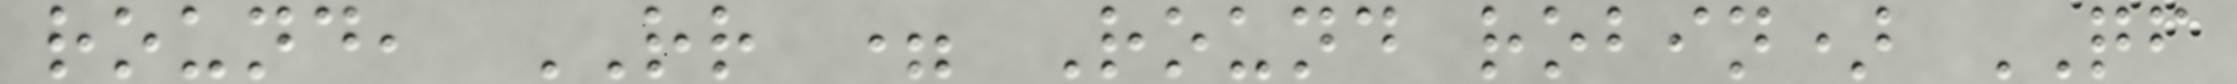round, RR = Round robin) QF
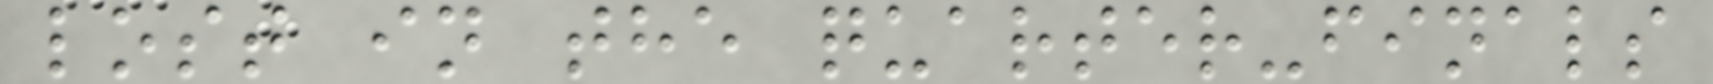lost in the quarter-finals
